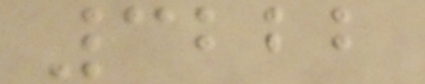3222
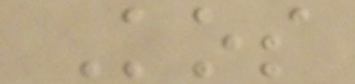Kos
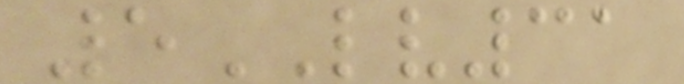5LV31
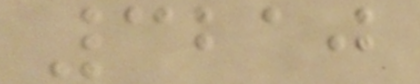3210
